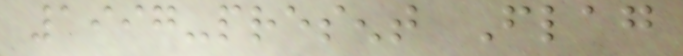1997-present Flag
